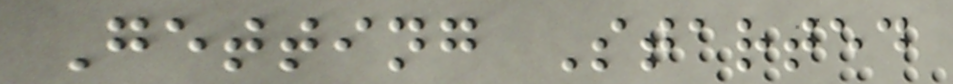Getting Started
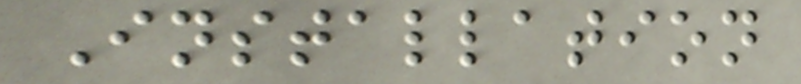Installation
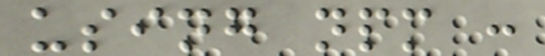using npm :
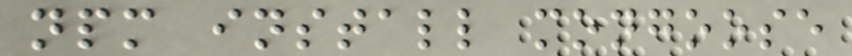npm install mongoose
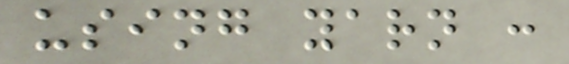using yarn :
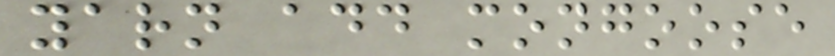yarn add mongoose
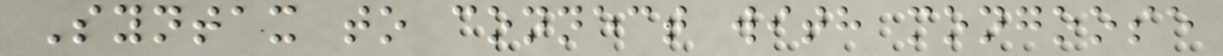Syntax to connect with mongoose
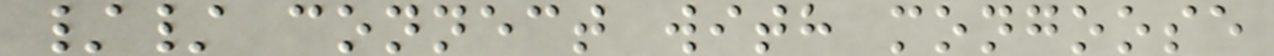// connect with mongoose
